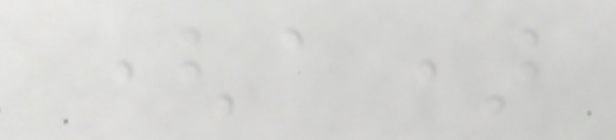(a)
